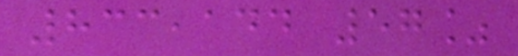833,144 57%
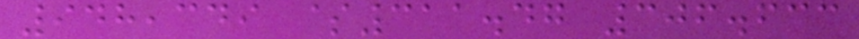948,349 $311.47 306.633
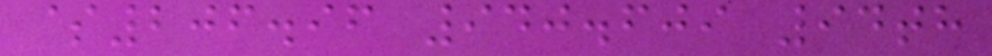$206.96 940.609 94th
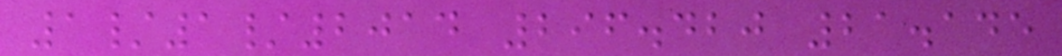1/1/2014 296.420 21.145
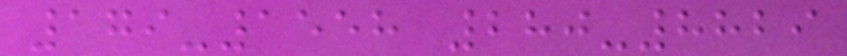179-1558 280-8829
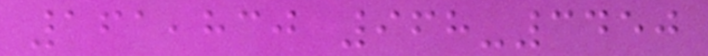161,830 968-3450
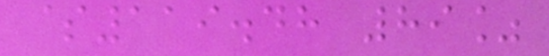$119.48 89%
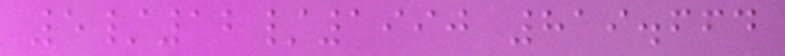5/12/1990 819.664
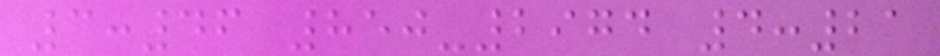3:46 850-2974 4:21
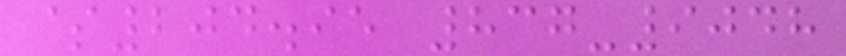$204.95 837-9048
